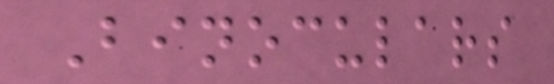Binoculars
